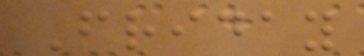Friday
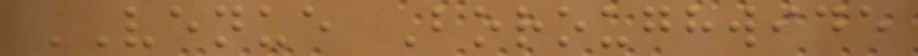VENUE Boroughwide
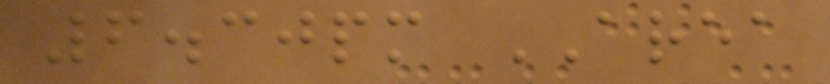6.30pm AREA
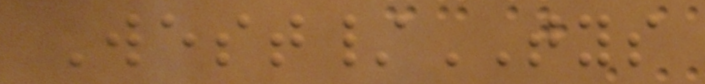West/TYS
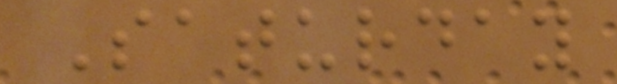Saturday
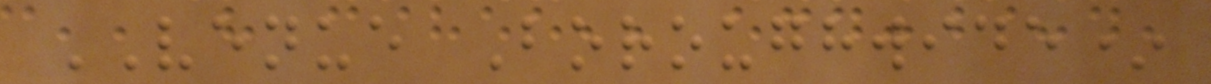VENUE Boroughwide*
